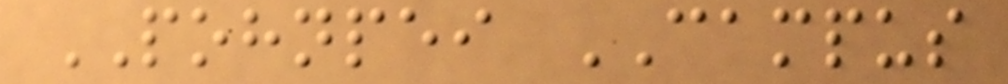POHNPEI CAMPUS
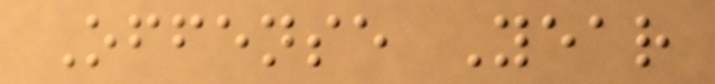Offense Year
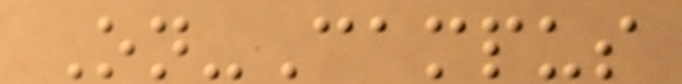On-Campus
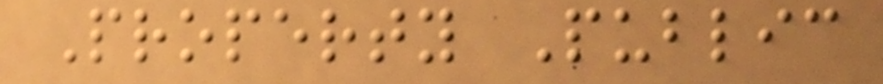Property Public
